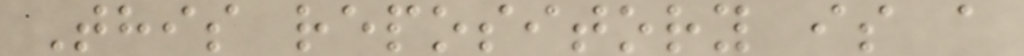This repository is a
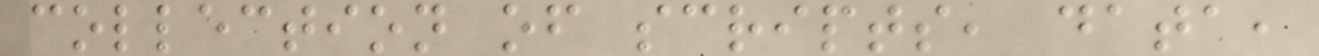collection of scripts, data,
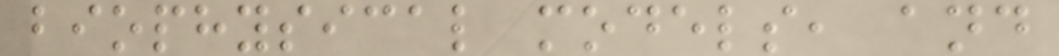biophysical models, and
